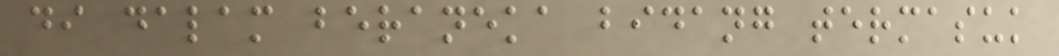di dalam beraneka bidang termasuk
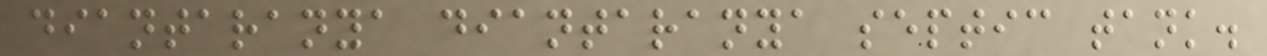diantaranya diantaranya septic tank.
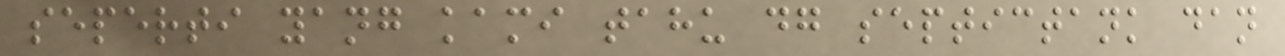seperti yang kami tahu dg septictank dan
